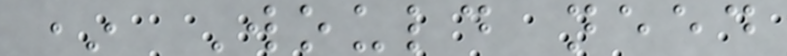* Would need
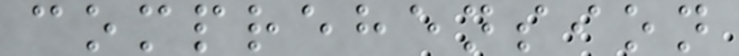comprehension
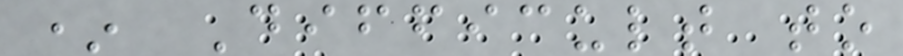* Difficult to
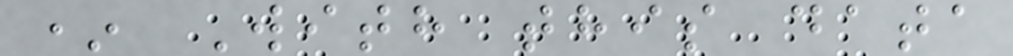* With this data
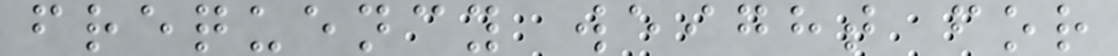frequency weight for
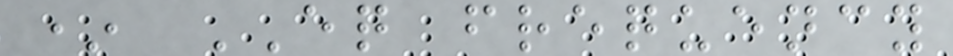* EQ frequency
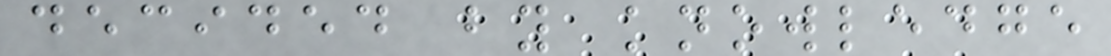decided by knowledge
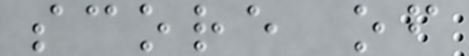score of
